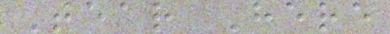Tear Here
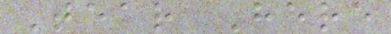Tear Here
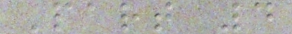Part 4
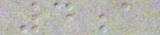4a
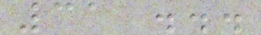31 ...
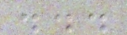...
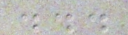...
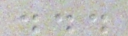...
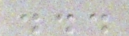...
